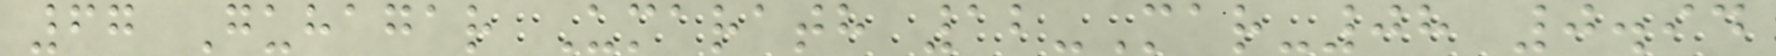67 Guhagar Umarath 12-Mar-08 0.94
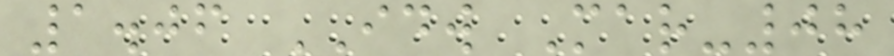1.06 IDW Mar-08
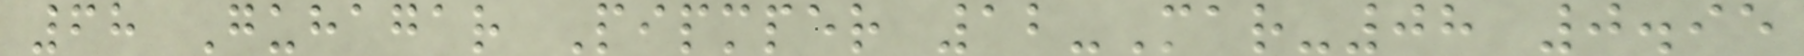68 Guhagar Pipmper 12-Mar-08 0.95
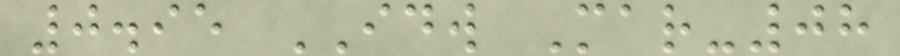0.95 IDW Mar-08
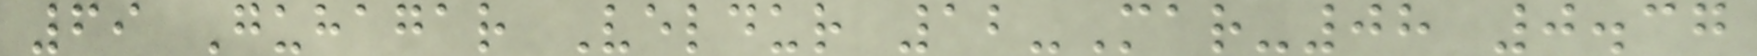69 Guhagar Veldur 12-Mar-08 0.37
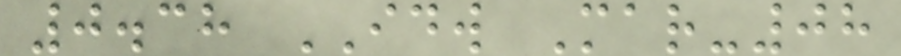0.38 IDW Mar-08
